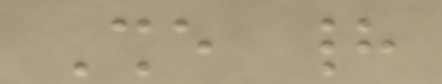She had
